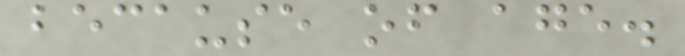because of age.
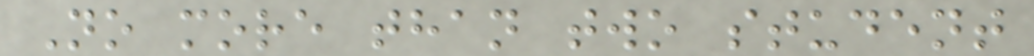No more than two student
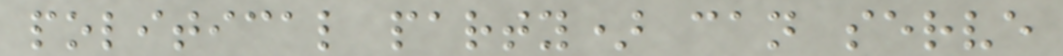political party) can serve
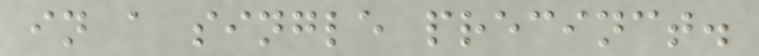in a single precinct.
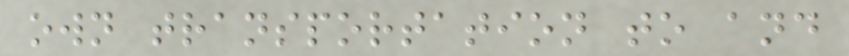own transportation to and
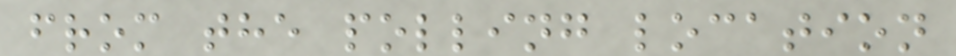from the polling location
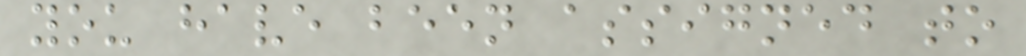you have been assigned to
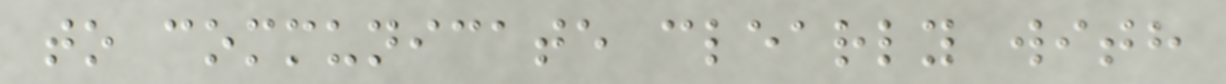to communicate clearly with
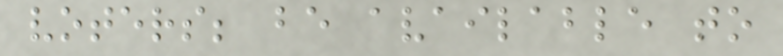voters; be available to
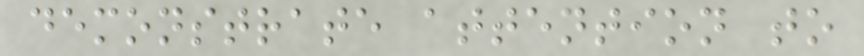demonstrate attention to
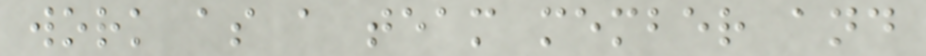work as a team member and
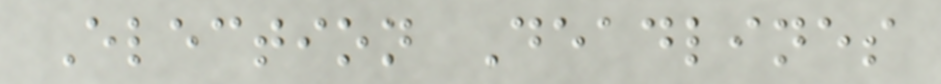Election Deadlines
